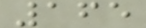165
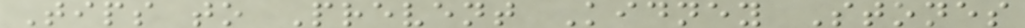Tips to Prevent Kidney Stones
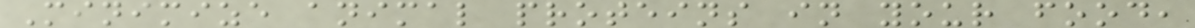Minimize animal proteins in your food,
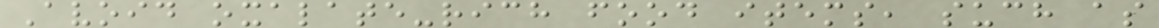Avoid oxalate-rich food items, such as
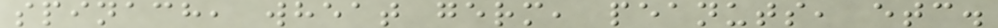spinach, wheat germ, peanuts, etc.
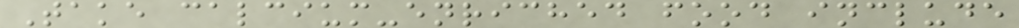Take calcium-enriched food include
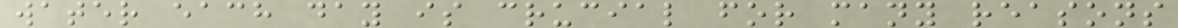water each day is crucial for many reasons
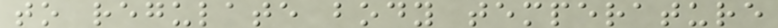to regulate body temperature
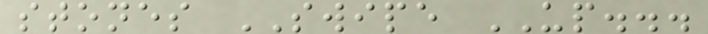stones SWIPE UP...
